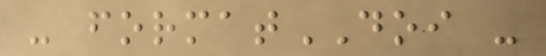- formatDOI -
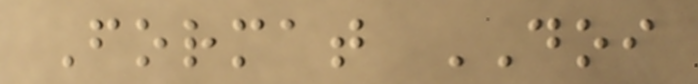Format DOI
